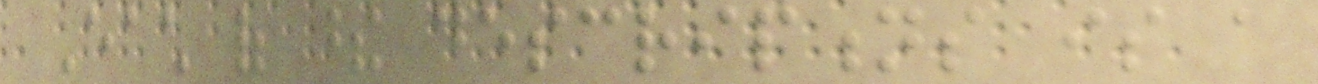Each of these descriptions is a
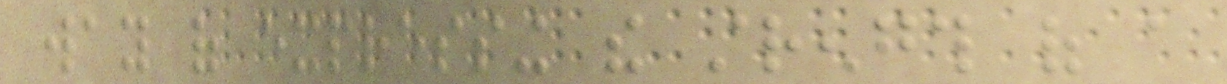way of expressing the strength of a
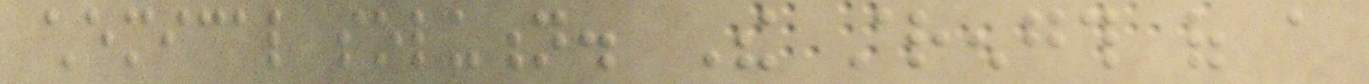chemical solution. The strength of a
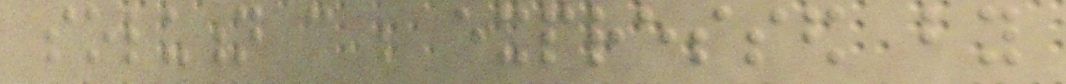solution can be expressed by
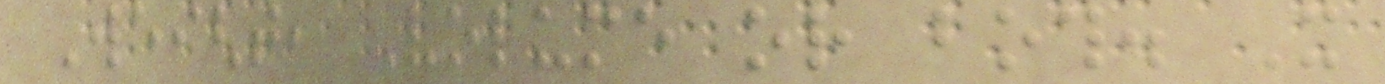Weight, Volume or both. It
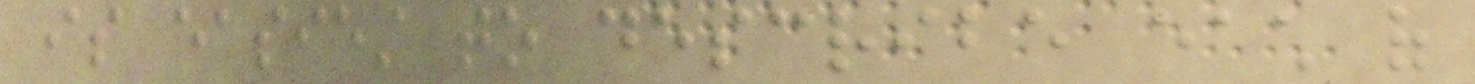is easiest to describe each of
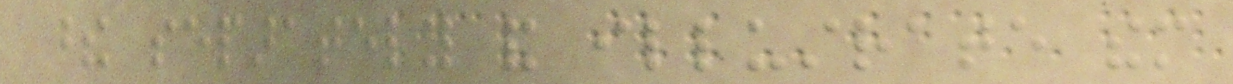these separately and illustrate them
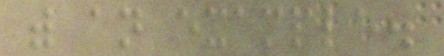with an example.
